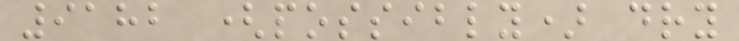9182 (possibly) dry
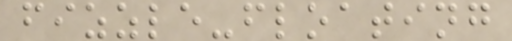fizzle-floating
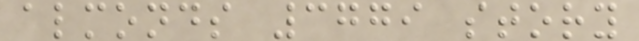almonds 3779 story
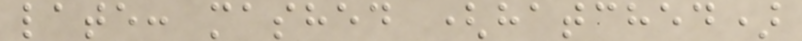late: mashed (hatched)
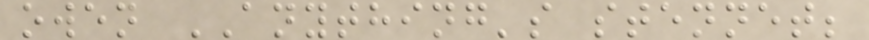owen ANYTHING's stennet;
